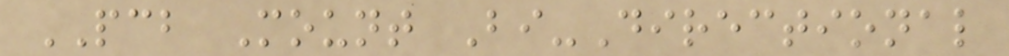PCB Mount Bi-Directional
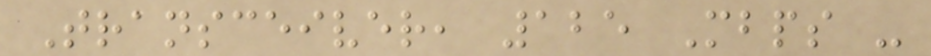Transceiver, 125 Mbps -
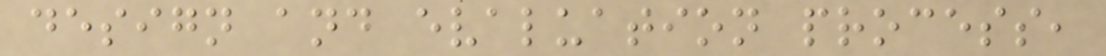design and evaluation process,
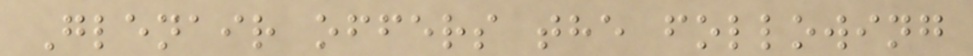Glenair offers the following
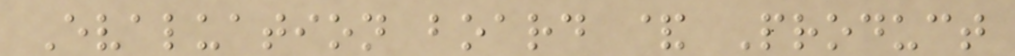Evaluation board & Product
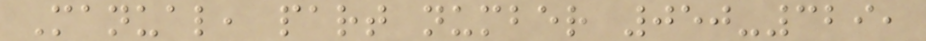Manual, part number 050-329,
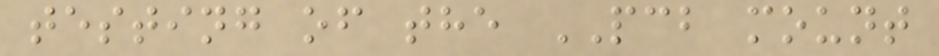testing of the PCB mount
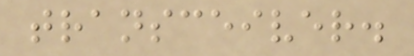transceiver.
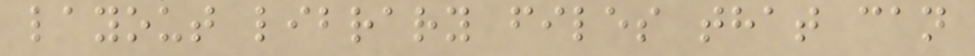layout library files that can
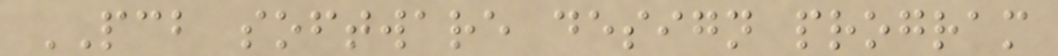PCB software design program
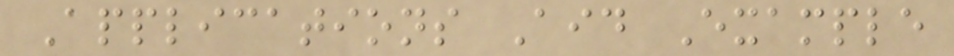Applications Aid Example
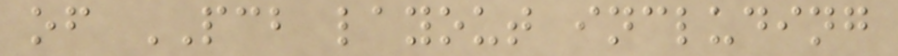of PCB layout including
